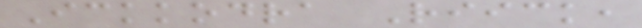Ickkodra Riick,
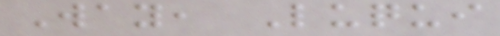Way, Luqui
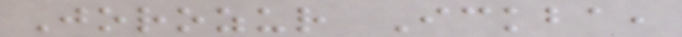Jorozur Ickba,
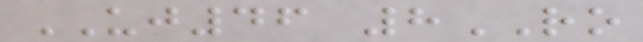UJ46 8RO
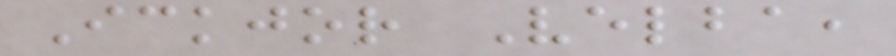Ickjor Velba,
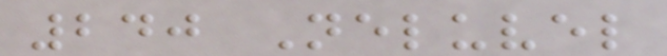240 Neluvel
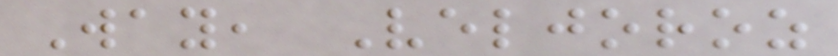Way, Veljoroz
